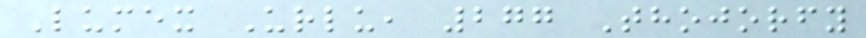Lumex Urlu, 277 Thojorfy
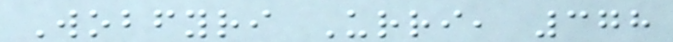Wobfyri Urri, 378
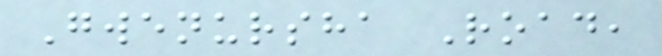Gwenursha Road,
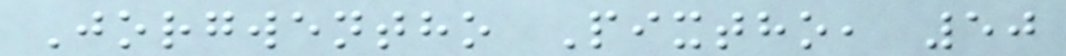Jorgwentho Pixtho, 50
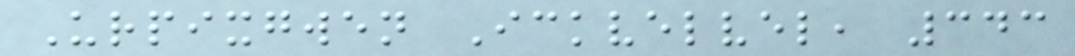Urpixgwen Ickvelvel, 343
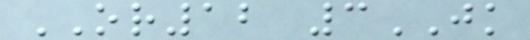OR12 3JK
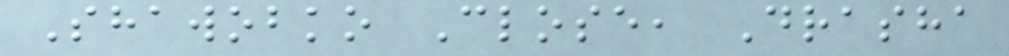Shawobko Close, Drasha
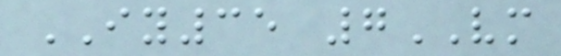IY35 7VM
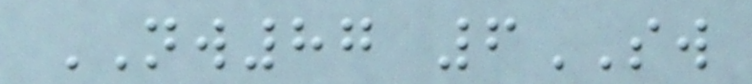NW87 6SW
